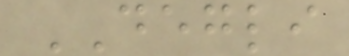DEGLI
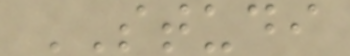STUDI
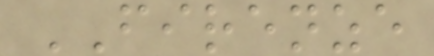FIRENZE
